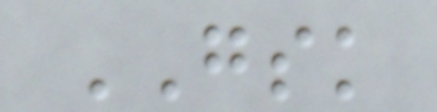GSK
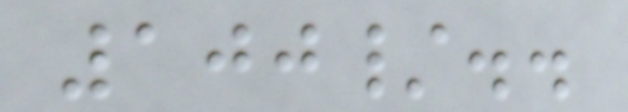100/..
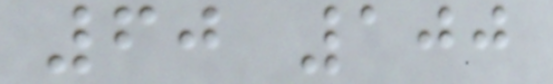60 100
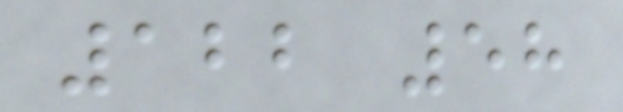122 58
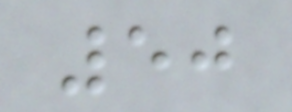50
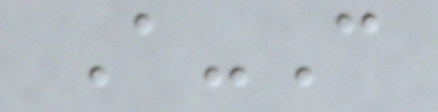A-C
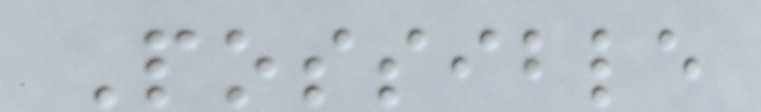Possible
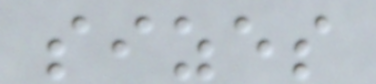sizes
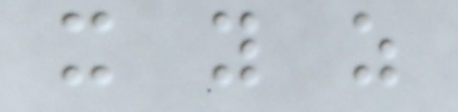x y z
